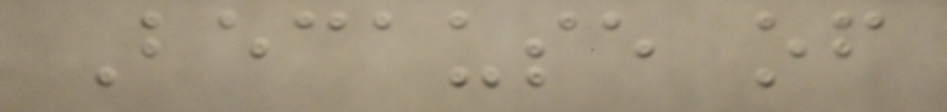Because of
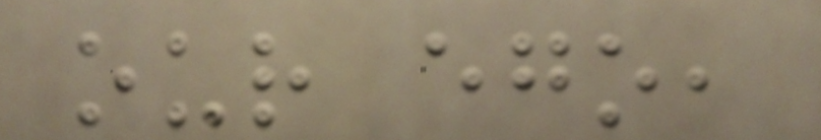our ego,
